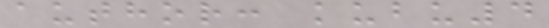author: kubu4
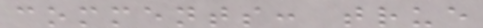comments: true
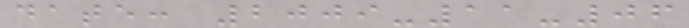date: 2009-11-06
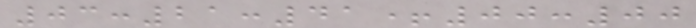03:21:41+00:00
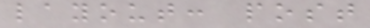layout: post
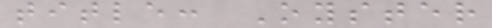title: Oyster
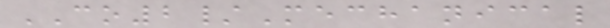CO2/Mechanical
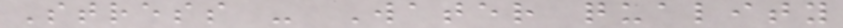Stress - Water quality
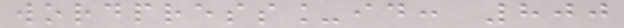wordpress_id: 800
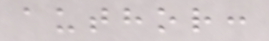author:
